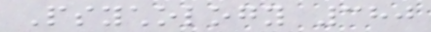Psychology 380
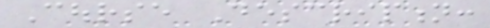Course Description:
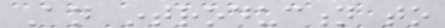An introduction to
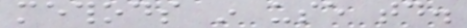methods in use today.
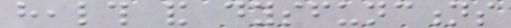health and dysfunctions
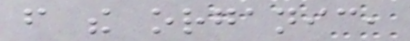from the organic,
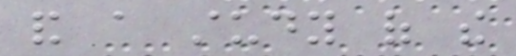and a study of the
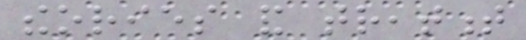theories and treatment
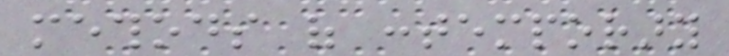methods of contemporary
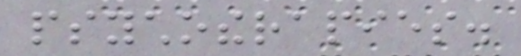psychotherapies.
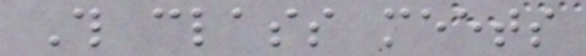This class meets
